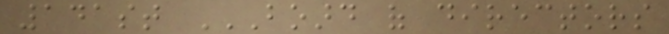141st BOARD OF DIRECTORS
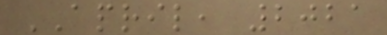APRIL, 2021
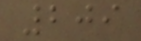209
